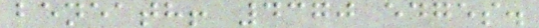beneath! 4370 edges.
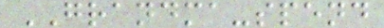GRANDMA-spend
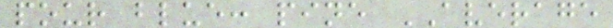pour blue: pine AVERAGE
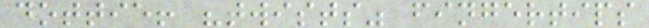dottie! "twists" fingertips
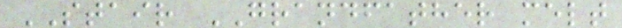STAIR GRANDFATHER melt
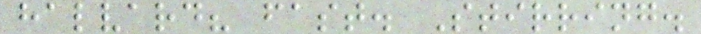halvard? fast. Stirring.
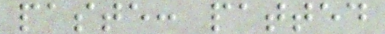paste: patted
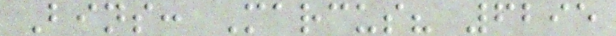Bins: Marcus? 6295
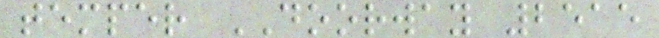temper DOORWAY 2515
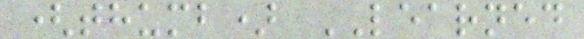(thumb) LEARNED
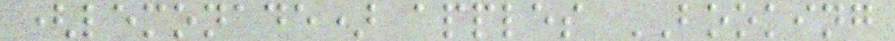(lemonade) apples BOOKING
